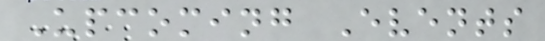Upcoming Events
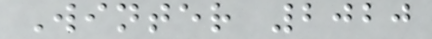Winter 2020
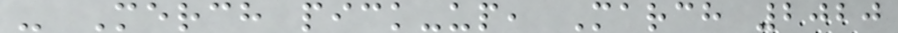- Merch pick-up, March 2020
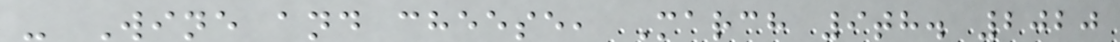- Wine and cheese, March 9th. 2020
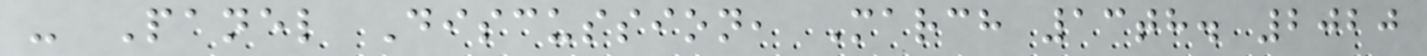- Panel Discussion, March 13th. 2020
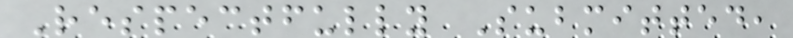Respectfully Submitted,
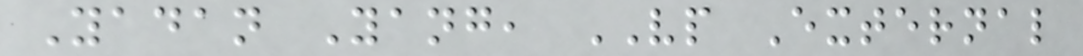Yadan Yang, VP External
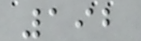192
